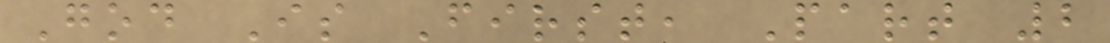God Is First, Part 2
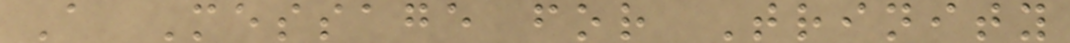A Message for Trinity
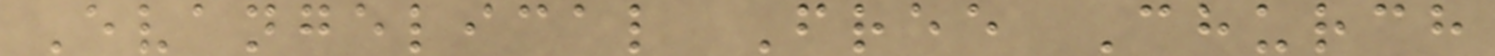Evangelical Free Church
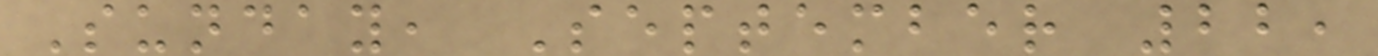Sunday, September 22,
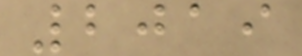2019
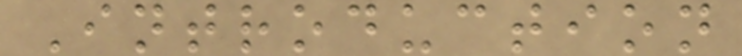Introduction
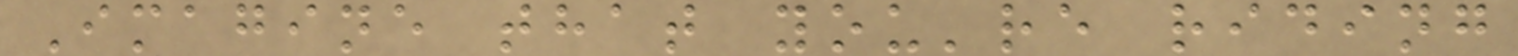Imagine that you're riding
